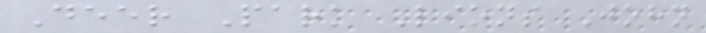Deer Park Lions John
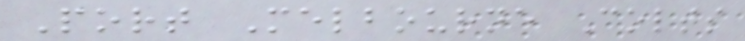Port Melbourne Colts
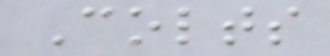Colts
